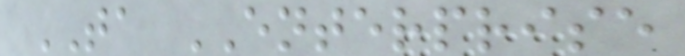TA ENTERPRISE
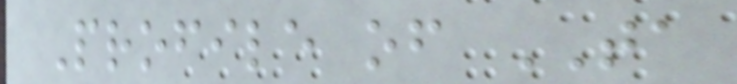Profile of TA
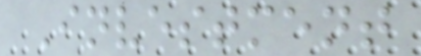Investment
